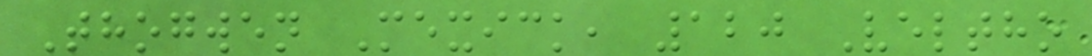Thogwen Mexick, 120 Veltho
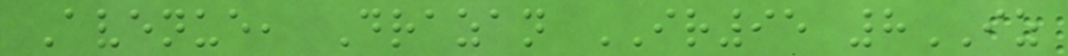Avenue, Drazan IR95 8IZ
